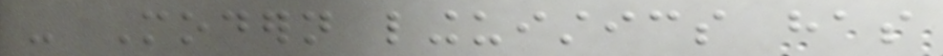- Modern linguistics has
